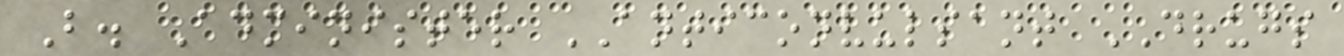B. Administer ANTICONVULSANT DRUGS
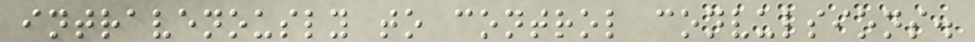intravenously to control convulsions.
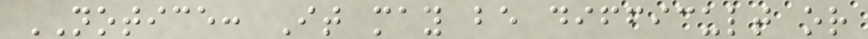NOTICE: It may be difficult or
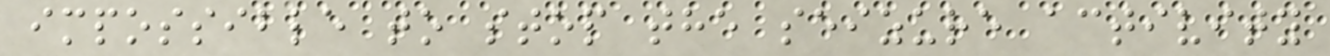impossible to stop the seizure activity
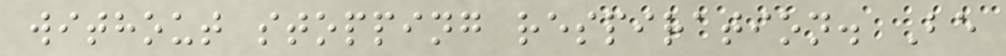without stopping respiration. Be
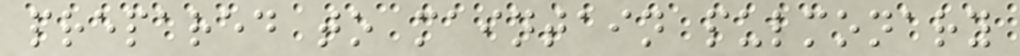prepared to maintain pulmonary
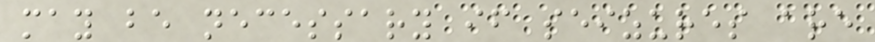may be necessary if seizures are
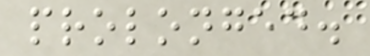prolonged.
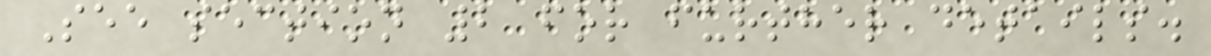See section 2 for further details.
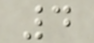4
